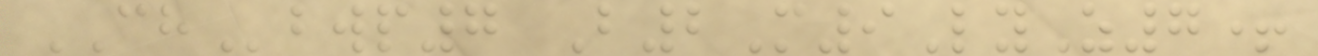CHbwp7 B2M9LyZ7+
